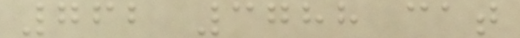762 3788 cat
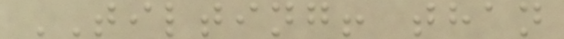TILTING! than
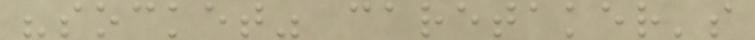"socket" caretaker's
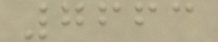7663
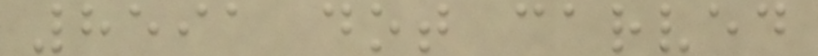8591 dot carved
